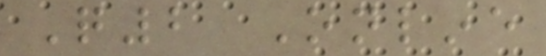Q2 Online
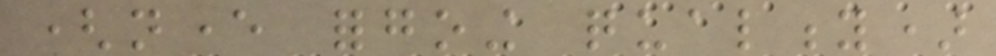(never forgoing quality)
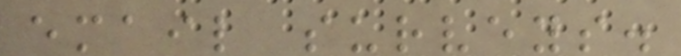email surveys.
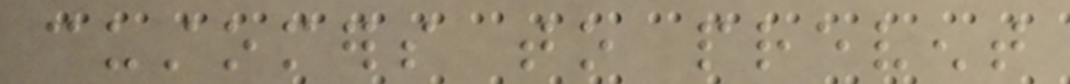customers to prevent
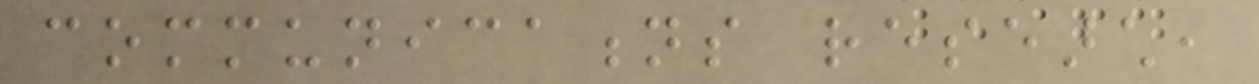communications research,
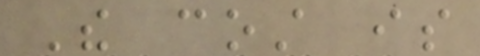The cost is
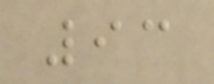93
